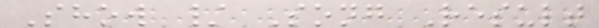Show / Song Result
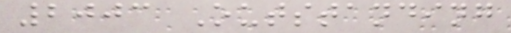2003 Outstanding
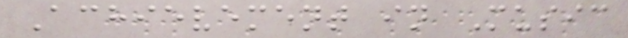Achievement in Music
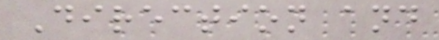Direction and
